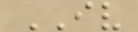IV
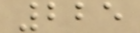225
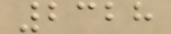2328
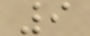9
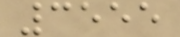3555
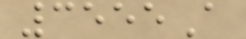3555A
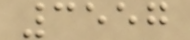3557
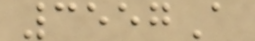3557A
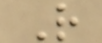R
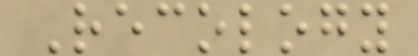Recology
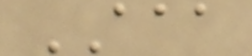AAA
